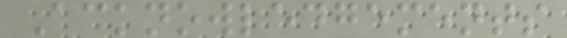Acknowledgements
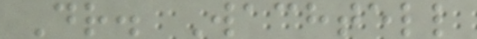Dr. Wachtell
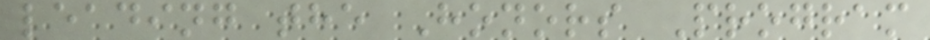leading the Honors Program
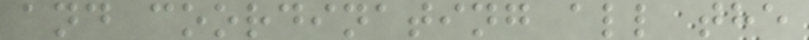and coordinating all the
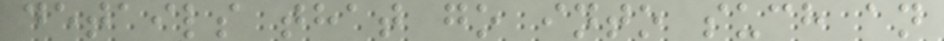details that go into such an
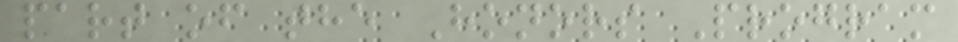part of the Honors Program
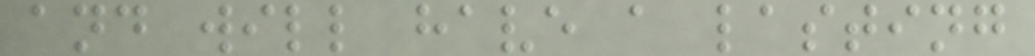and will have a lasting
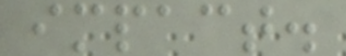impact.
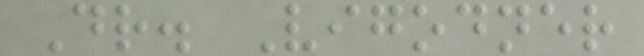Dr. Vigodner
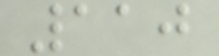110
